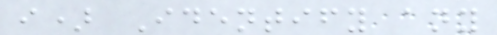i) Identify any
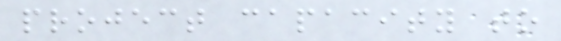project capacity to
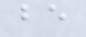be
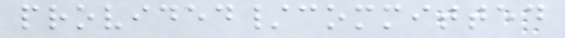provided/committed
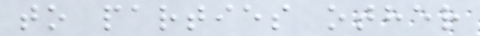to parties other
